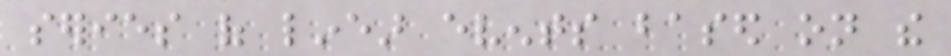series of linear events based on the
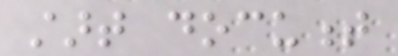start document
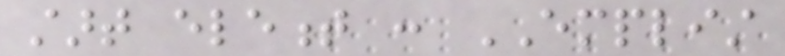start element : EMPLIST
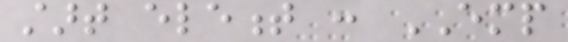start element : EMP
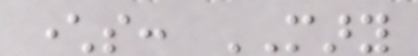characters: MARY
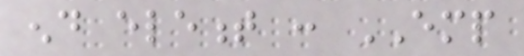end element : EMP
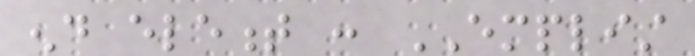end element : EMPLIST
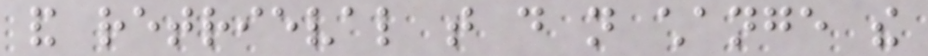and retrieval that do not change the
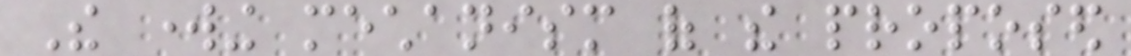The working mechanism of the proposed
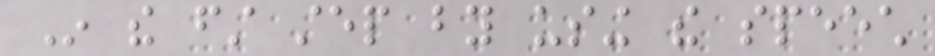In the first step by using the speech
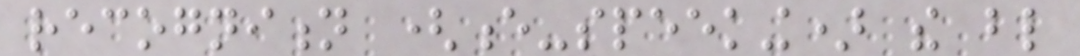recognition (e-speeking) the blind
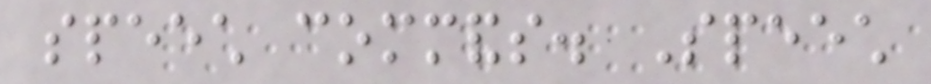speech commands. Speech
